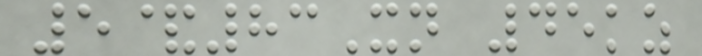5&83Xn 45kz
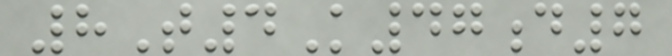8T4K47d7
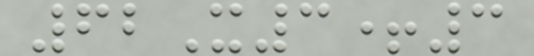62X3+3
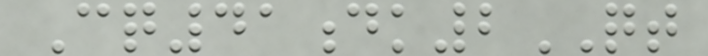Cq41dk2QT
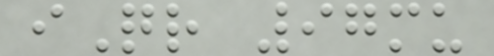iQr 97mu
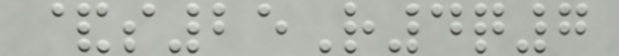&s25R4q7
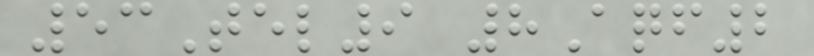53Tel9 8Aqf2
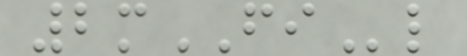2mFIl
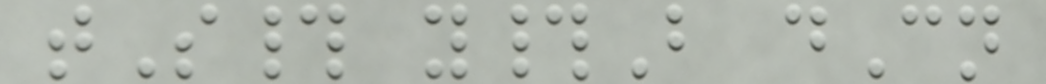tS# y#B dCn
